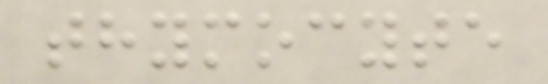thymocyte
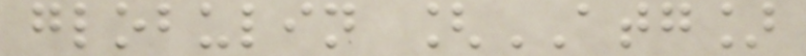globulin [ATG]
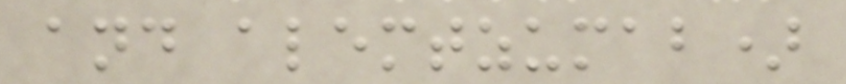and alemtzumab)
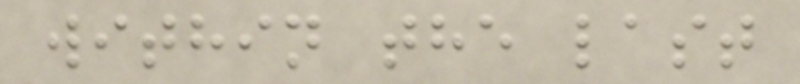within the last
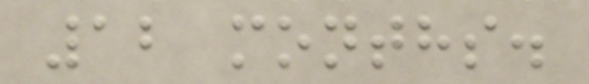12 months.
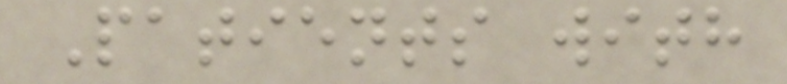Patients with
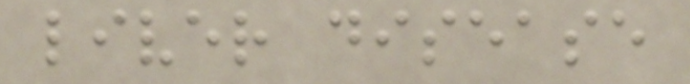liver disease
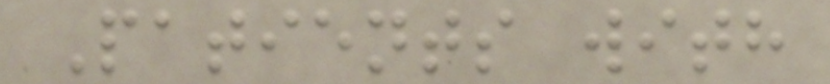Patients with
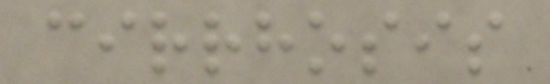cirrhosis
